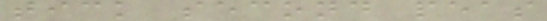tick second peas
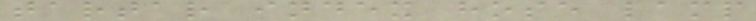tartar index hose lamp
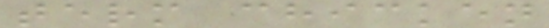term chicken
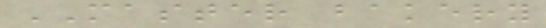MASTER bakery
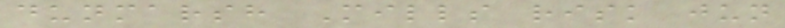dunmarsh Mills risk jun
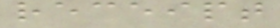receipt
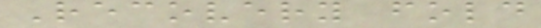Recovery fold
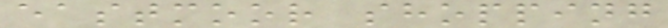eastmoor shopping
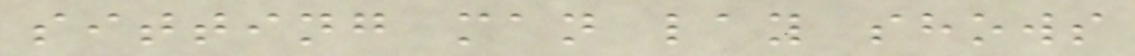sitting man lay shows
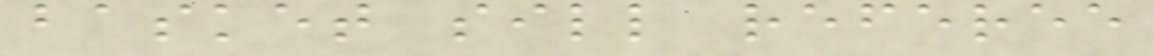basket sill referee
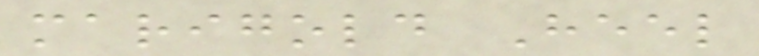marigold Heel
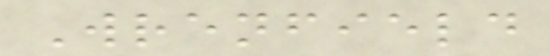Wrenfield
